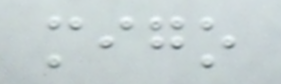migo
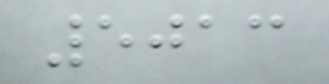5013
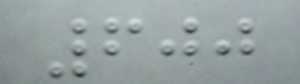600
